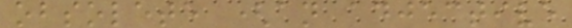obsolete (an adjective
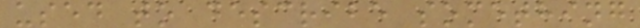used to describe something
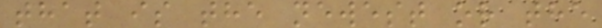that is the newest or the
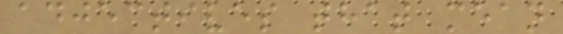adjectives that mean
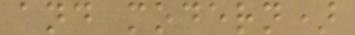and modern)
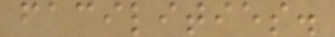facilities.
